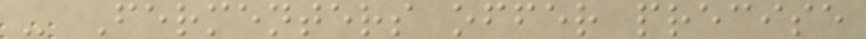- Fermenters offer precise
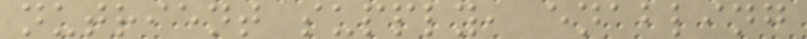nutrient supply, enabling
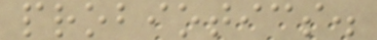probiotics.
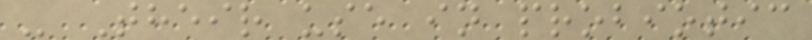- Their use in probiotic
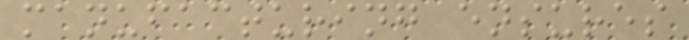manufacturing ensures
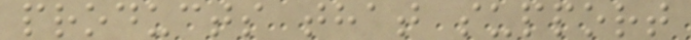products that support
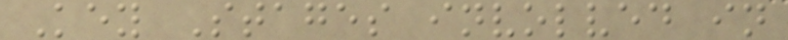Key Stages involved in
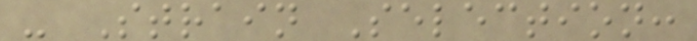- Strain Selection:
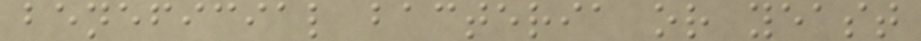beneficial bacteria or yeast
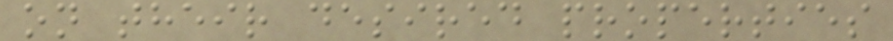on their desired properties
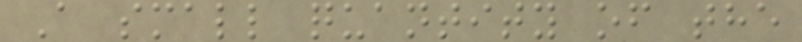A small quantity of the
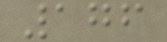176
